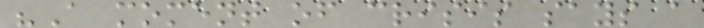"A moment of crisis says a
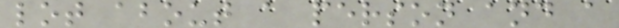lot about a person and a
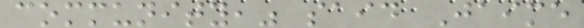community," said Jaime
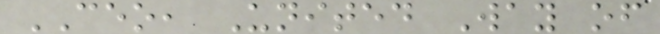CEO, United Way of
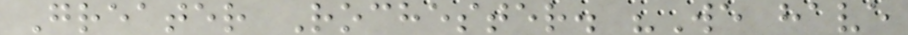Greater Rochester. "We have
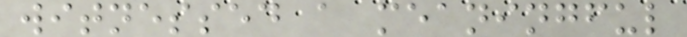witnessed a meaningful
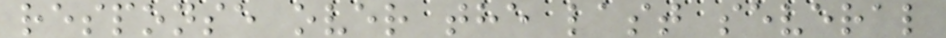response over the last several
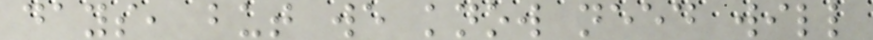days, but we know need will
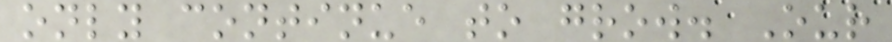only continue to grow. Our
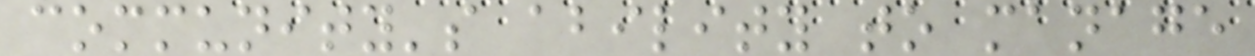community's ability to manage
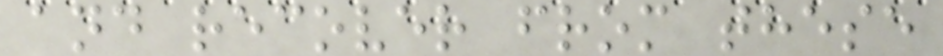and recover from these
